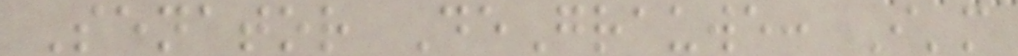Senator DeGrauwe: I'm
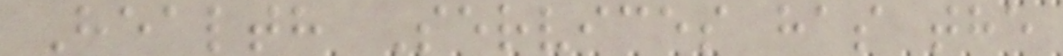Health Services has the
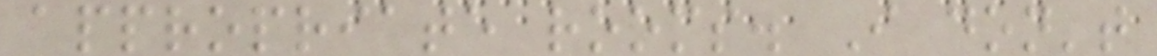appropriate rooms. I don't
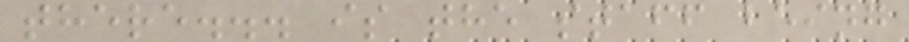there... is the staff being
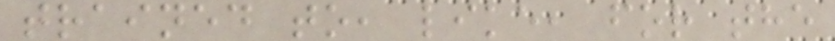trained to, like, for the
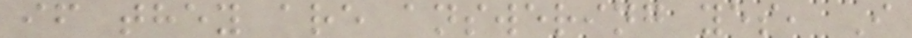if they are answering yes, I
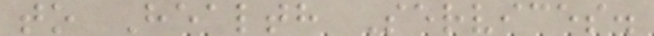to Health Services.
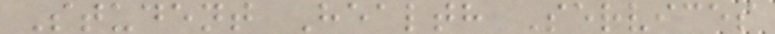Student Health Services
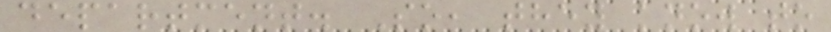department. So, they know to
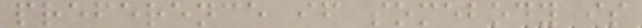preference if somebody is
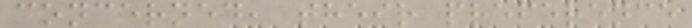concerned, their preference
